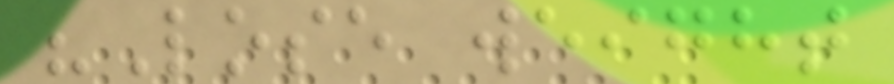"Lose weight
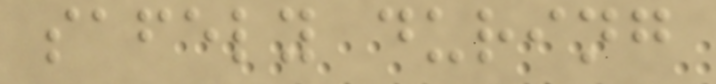safely during
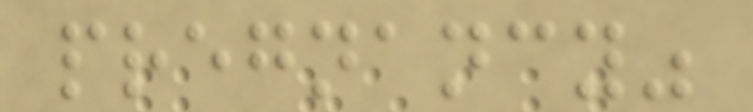pregnancy"
